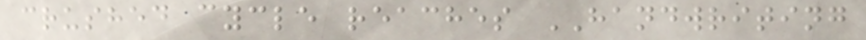crushed cycle reaches HANDWRITING
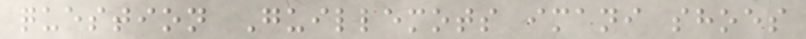question Guillemots imani shoes
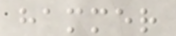hammer
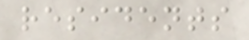residents
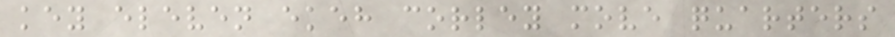key eleven ekeh corley move quarters
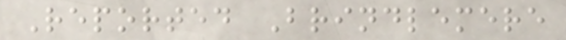Reported Brindlemere
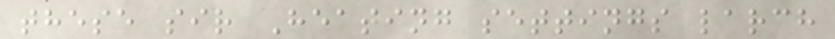these sir Heating settings larch
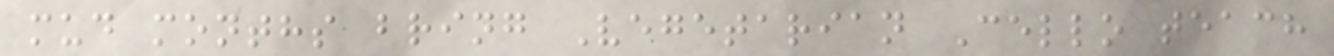mud months bring Vegetarian Cello teach
